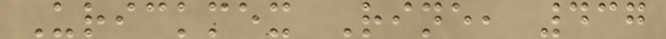Urickmex Rine, 437
